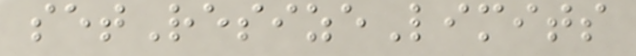setResizeLimits
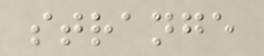strange
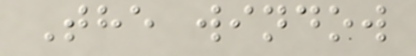The window
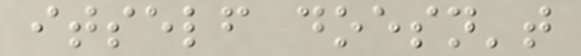itself doesn't
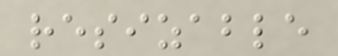resizable
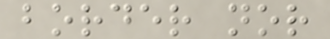border nor
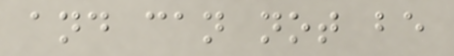and can not be
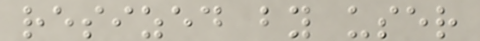resized by user
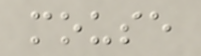mouse
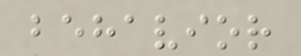behavior
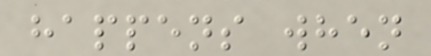happens when
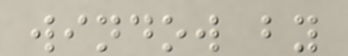window by
